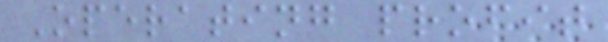Operating profit
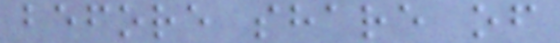before share of
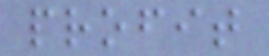profit
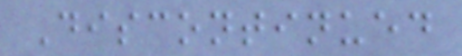Discontinued
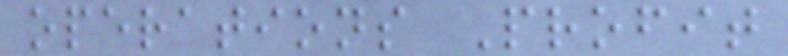operations Profit
